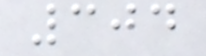304
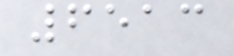6513
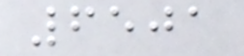6501
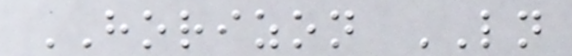HORIZON LN
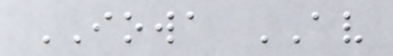IOWA AV
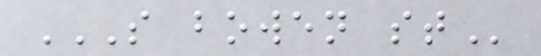S BOWEN ST
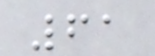61
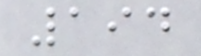194
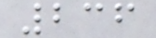236
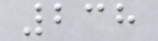238
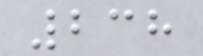238
